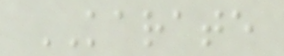KARATE
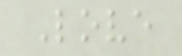Love
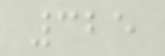325
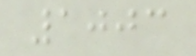1003
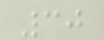30
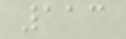113
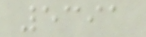5391
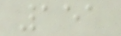151
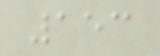153
